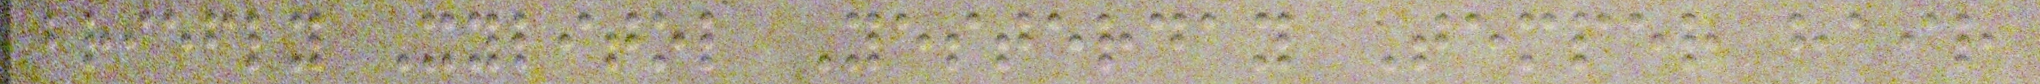briefly Xylitol Yesterday Temper hair
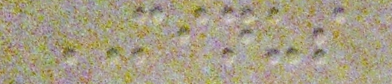MINUS
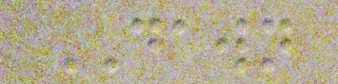DAWN
